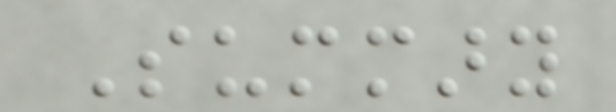Summary
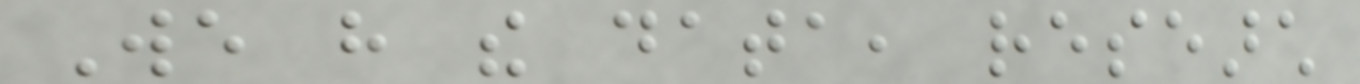We have the data, research
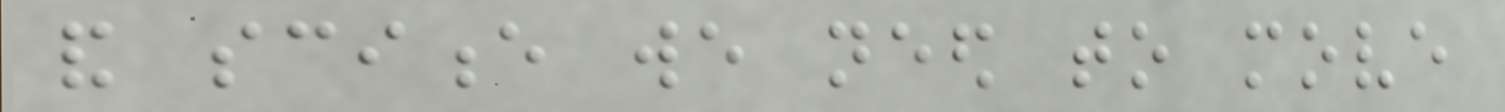and science we need to move
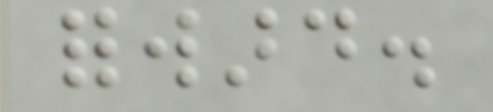forward.
